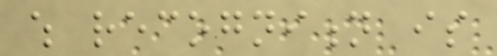which recognition is
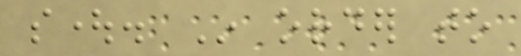sought. In order to
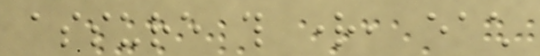assure this right, each
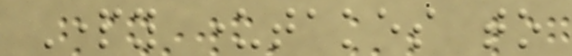Party undertakes to
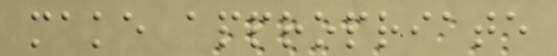make appropriate
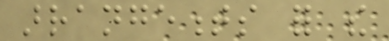arrangements for the
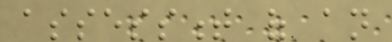assessment of an
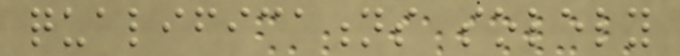qualifications solely
